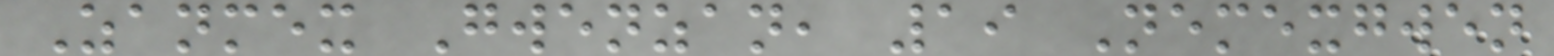Zanmex Gwenzan, 19 Nemexgwen
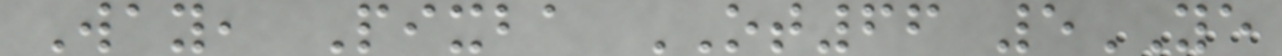Way, Pixba OT66 5YE
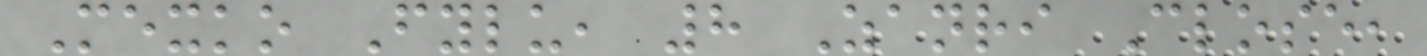Mexko Fylu, 8 Zanri Close,
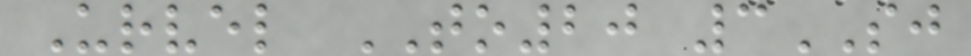Urvel TO20 3SJ
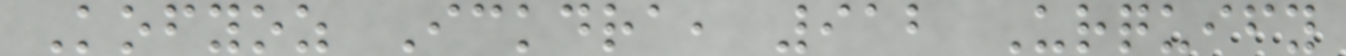Kofyoz Ickdra, 912 Urquify
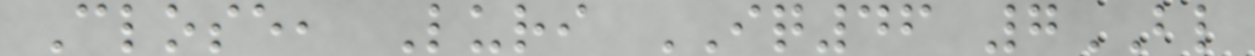Close, Luri IQ46 7BL
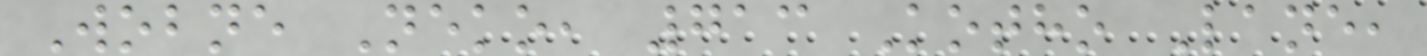Wobne Neko, 713 Kotho Lane,
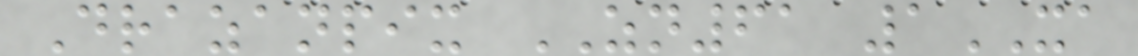Drazanpix ZN61 1XA
